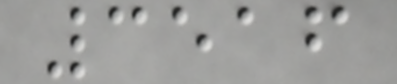3516
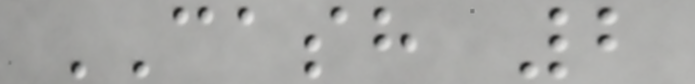CASH 2
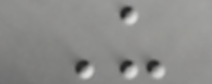U
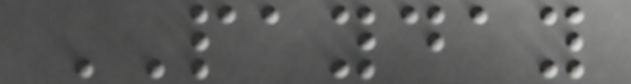PAYDAY
